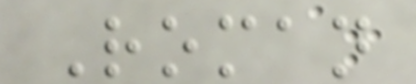Roman
